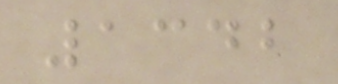1342
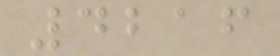4216
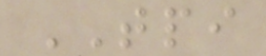TPI
